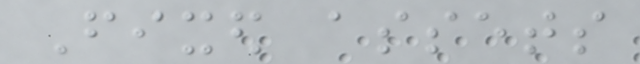Fixed assets
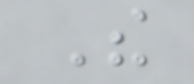The
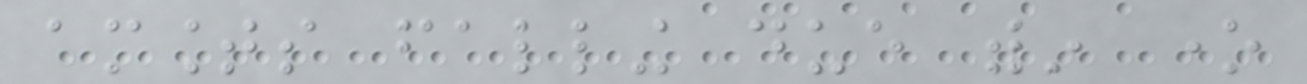amounts falling due within one
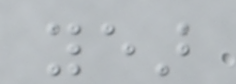year
